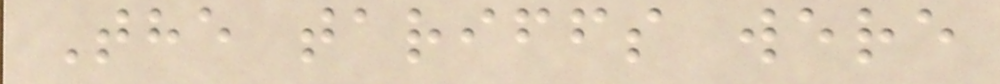The tariffs were
